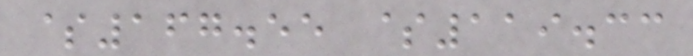$167.55 $119.33
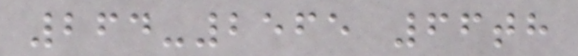264-2565 66th
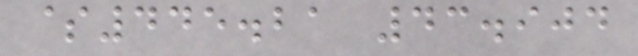$445.21 43.904
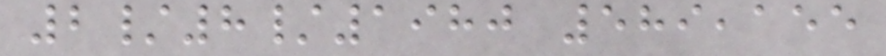2/8/1980 589,155
